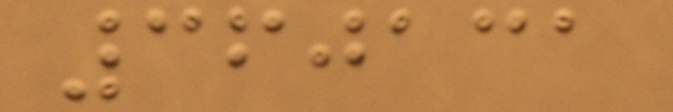360131
